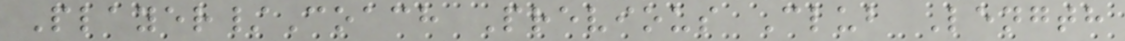Player/Coach Previous Club Length
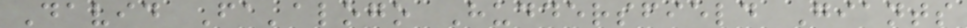David Fa'alogo Huddersfield Giants
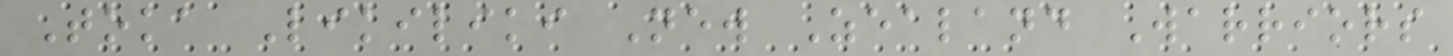Toka Likiliki New Zealand Warriors
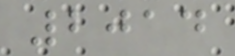2014
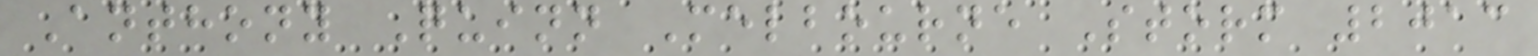Anthony Quinn Melbourne Storm 2013
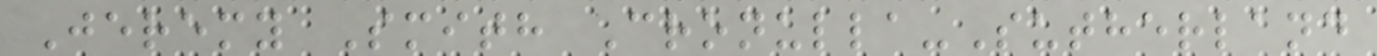Jeremy Smith Cronulla-Sutherland
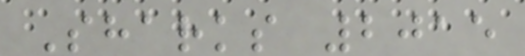Sharks 2015
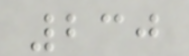230
